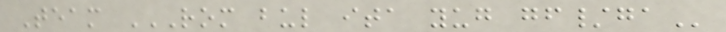Team ROM BUL ITA YUG GF/GA
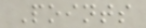Points
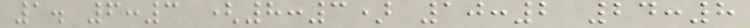1. 6:3 (8:3) 10:2 24:8
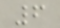6
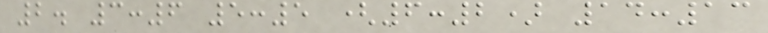2. 3:6 5:5 (6:2) 14:13
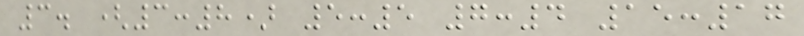3. (3:8) 5:5 7:4 15:17
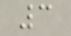3
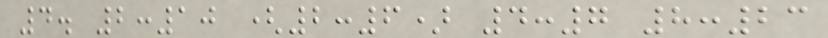4. 2:10 (2:6) 4:7 8:23
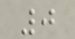0
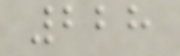228
